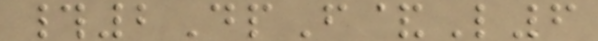#2DpF&L6
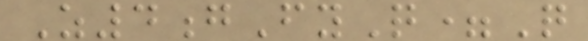Z4gFyQ=Q
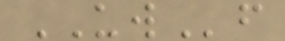UWf
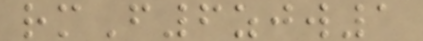rmF6zjw1
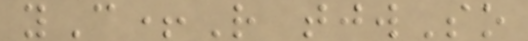yC+R tjwSo
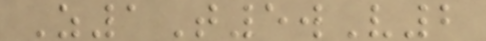Z1T5wV2
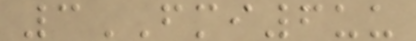3FMI6uu
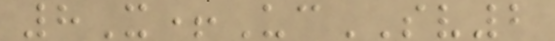8X+UcSV2
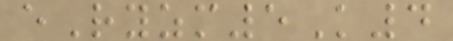eRyzm5K4
